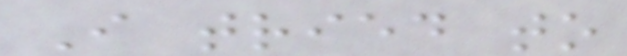I tried to
